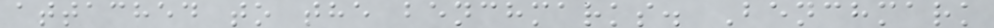attached to the benchmarks. Benchmark
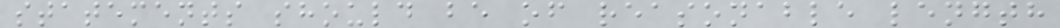statements should be of reasonable length
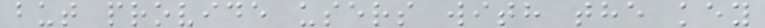but provide users with the key
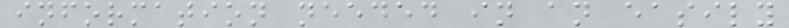information needed in an easily
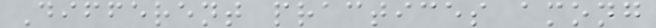Different practices among
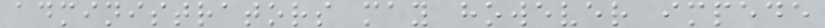administrators may however impede
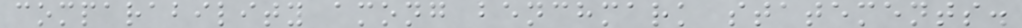comparability among benchmark statements.
